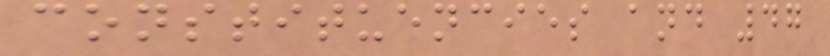constituencies and 47
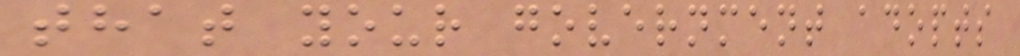that your government adopts
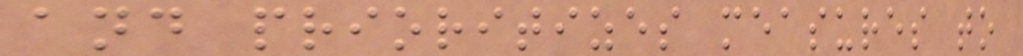and prioritizes measures to
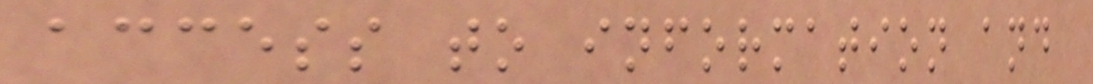access to information and
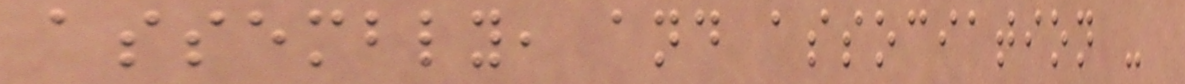assembly, and association -
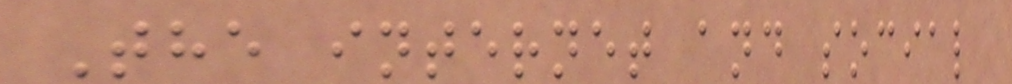The internet and social
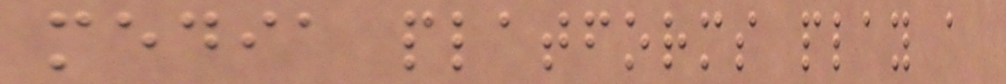media platforms play a
